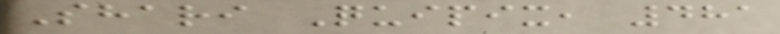Shari Quipix, 481
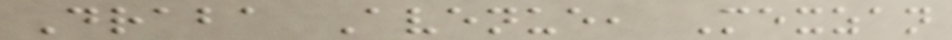Draba Avenue, Mexzan
